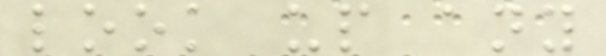look up any
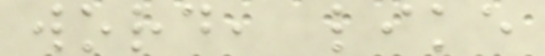word, like
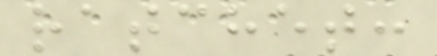ratchet:
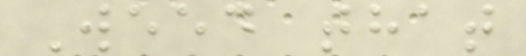Weed that
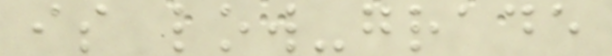is low-grade
